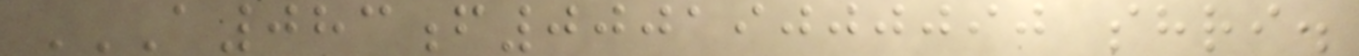A083F00019000090 SHRI.
